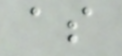as
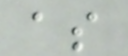as
